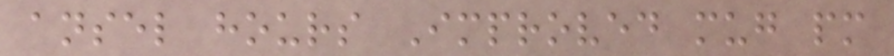ansel hours Improved mug pm
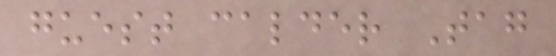guest calder Tag
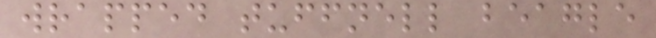wrapped tuffnell beagle
